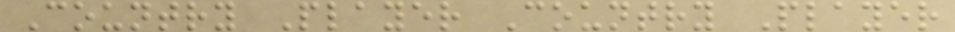Country Player Country Player
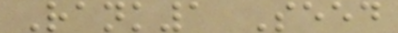Rank1 Seed
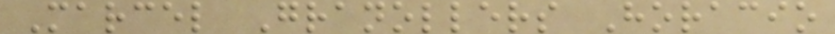Marcel Granollers Horacio
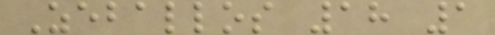Zeballos 18 1
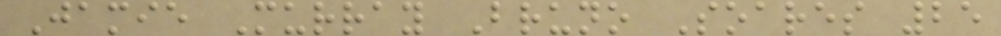Jamie Murray Bruno Soares 25
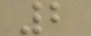2
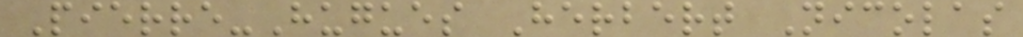Pierre-Hugues Herbert Nicolas
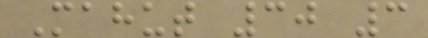Mahut 30 3
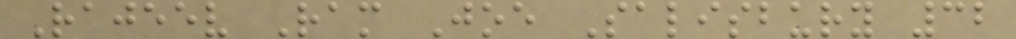Rajeev Ram Joe Salisbury 32
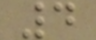4
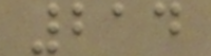214
